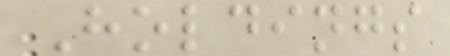Holdings
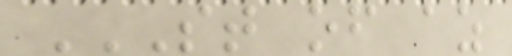ST OF AZ
